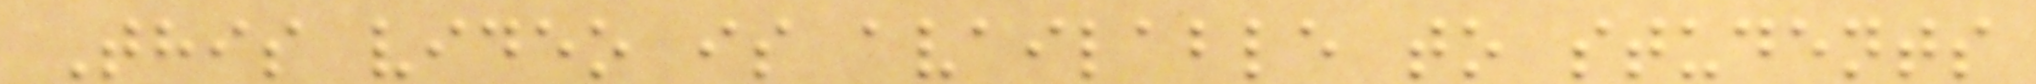This video is available to students
